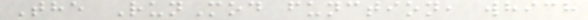The RunMod function, which
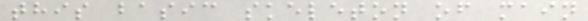this basic skeleton of main
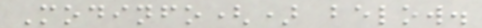Modinfo() below.
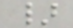}
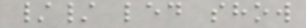// led show
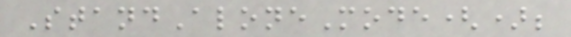StandAloneMode();
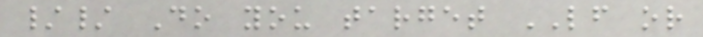// Do you target LF or
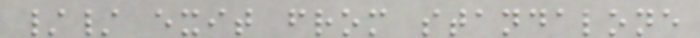// exit from standalone
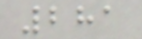281
